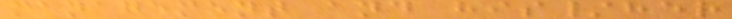management and his/her
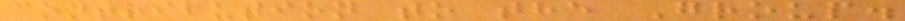contribution to the Group.
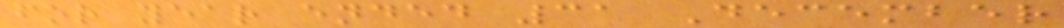for year ended 31 December
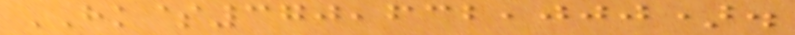HK$370,632,000).
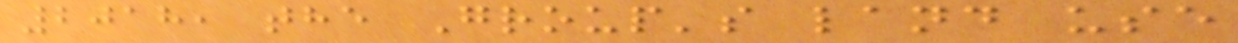2018, the Group's land use
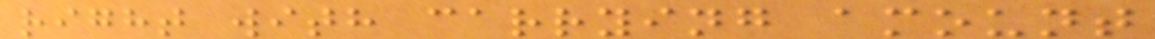right with carrying amount
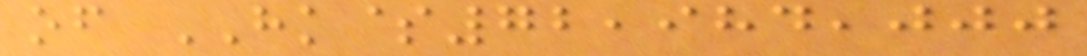of HK$72,984,000
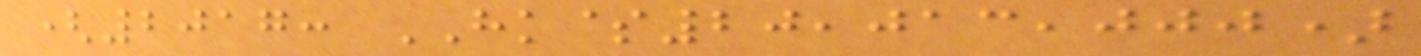(2017: HK$20,013,000)
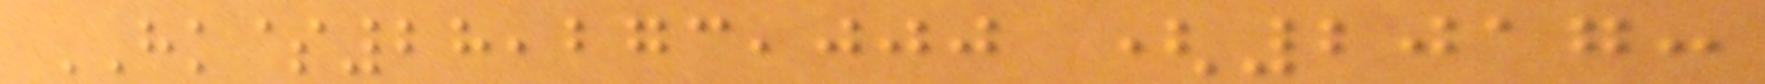HK$28,273,000 (2017:
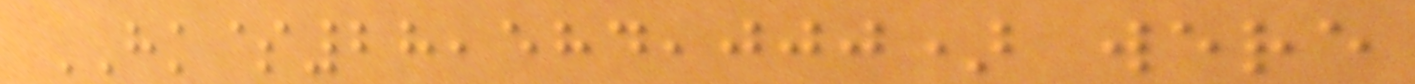HK$28,584,000) were
